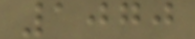1070
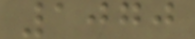1070
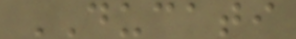DUCATI
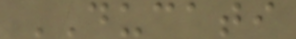DUCATI
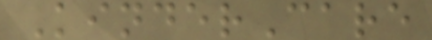KinderCare
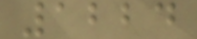1224
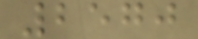2570
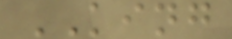KING
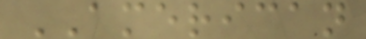AMERICAN
